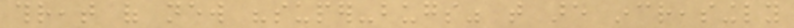threat of new "super-bugs" that are increasingly
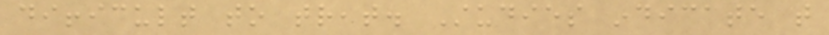difficult to treat. Studies indicate that
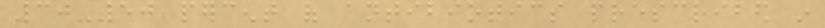30-50 percent of antibiotics prescribed in
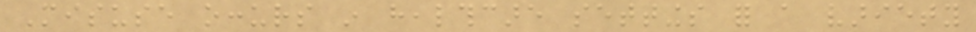Misuse occurs in healthcare settings for a variety
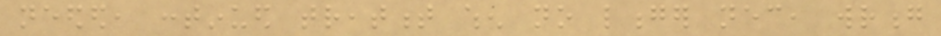needed, continued treatment when no longer necessary, wrong
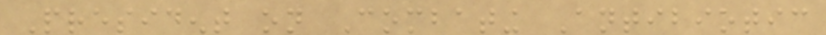President on Combating Antibiotic
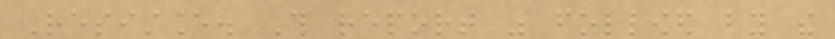Resistance. This report was followed by the
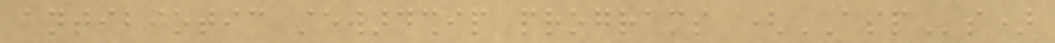antibiotic stewardship programs (ASPs)
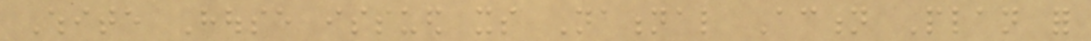White House issued its National Action Plan for
